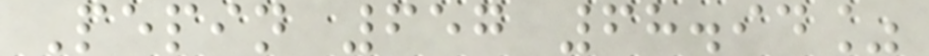Pepin 657 68.94%
